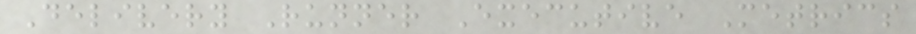Delivery Runner Executive Metrics
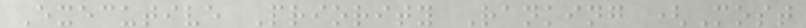Executive Priority Ranking (Most
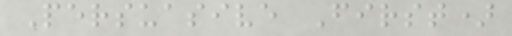Persuasive First)
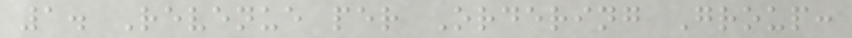1. Revenue per Ordering Group:
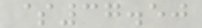$37.50
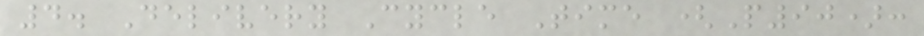4. Delivery Cycle Time (P90):
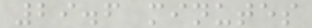29.6 minutes
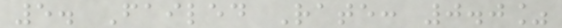5. Failed Rate: 0.0%
